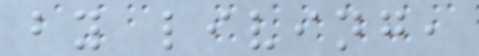by living,
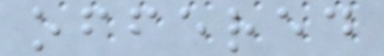offered
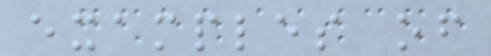examples of
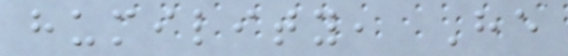humility, He
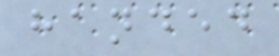handed
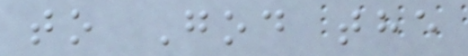to God the
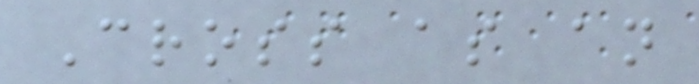Cross as an
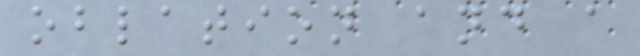oblation and a
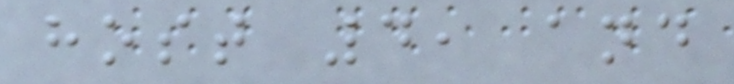host 4, and
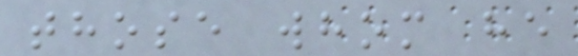those whom he
